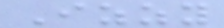Izzy
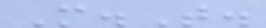M.T.
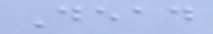Dead
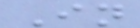In
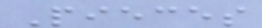Pieces
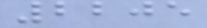2205
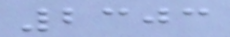2303
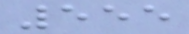555
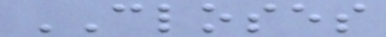CLOSES
